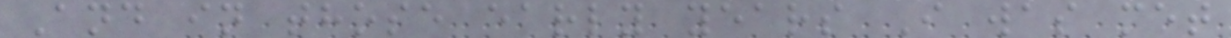And in those early years I was met
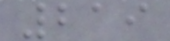219
